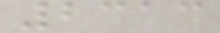2313
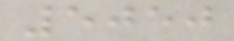5050
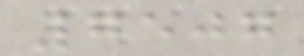7507
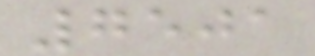7501
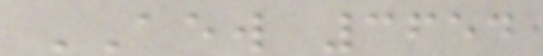AEW 3654
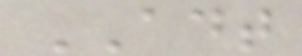ADT
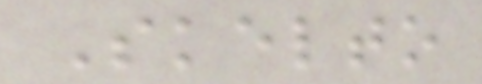Skelto
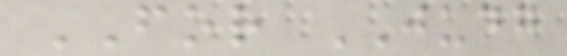FOR JUDG
